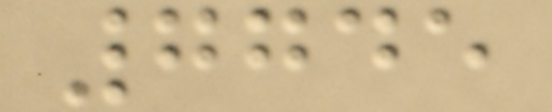7745
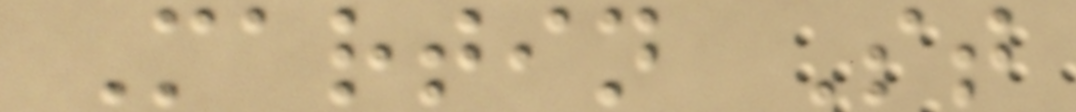Martin St
